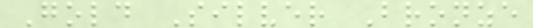Gold Silver Bronze
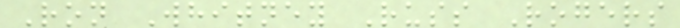Ron Whitney Russ Rogers
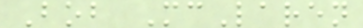Bob McLaren
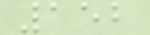152
